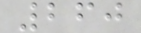260
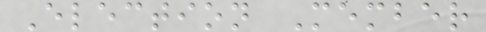Election Member
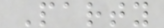Party
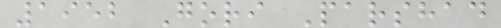1952 Gori Parshad
